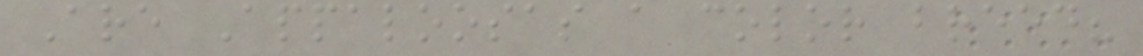Are Appaloosas a color breed?
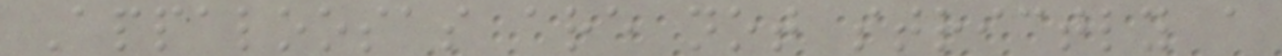Appaloosas are not strictly a
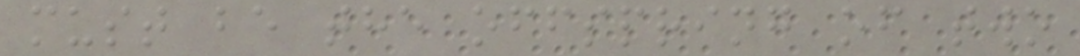must be the offspring of two
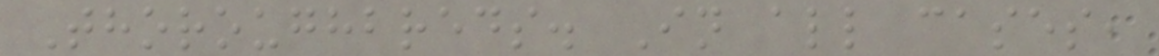Thoroughbreds. In all cases,
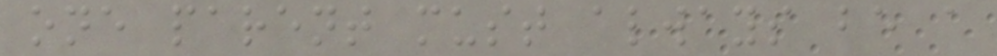one parent must always be a
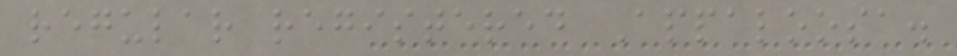regular registered Appaloosa.
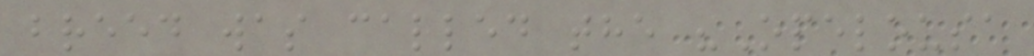breed was called the "Opelousa
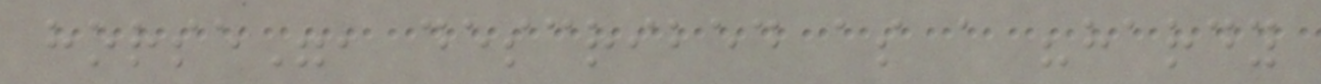horse", described as a "hardy
